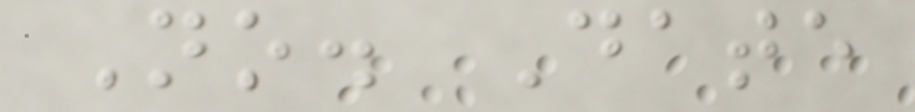No. Date
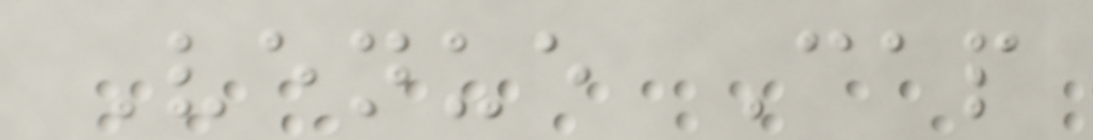Venue Cap
